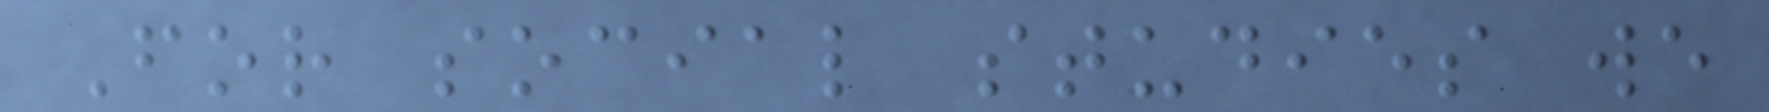For social studies we
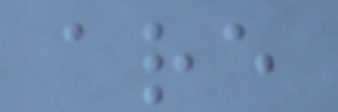are
